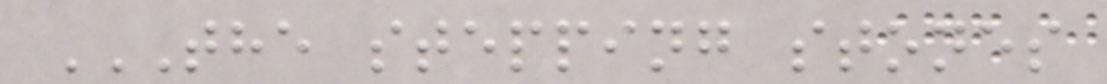THE STEPPING STONES
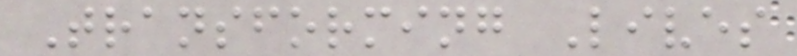Transforming Lives
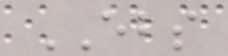EBS
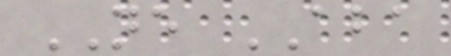NE ABA
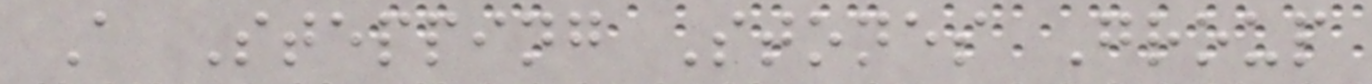A Stepping Stones Group
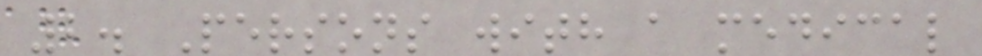2. Persons with a medical
